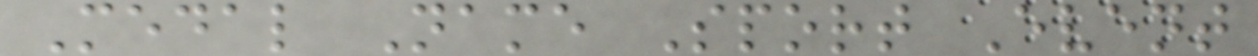Medal Name Sport Event
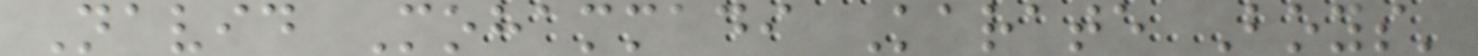Navid Mohammadi Karate Boys'
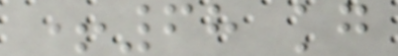+68 kg
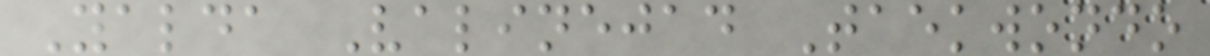Yalda Valinejad Taekwondo
